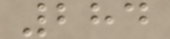284
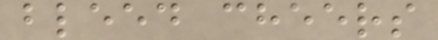bleed cheers
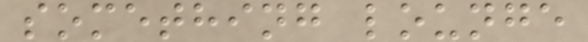something lounge
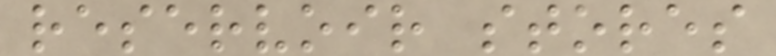reservoir stores
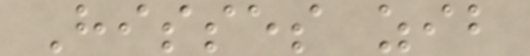Hisses zib
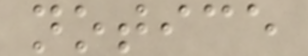notice
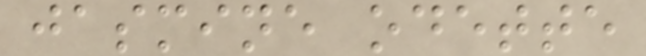jasmine odette
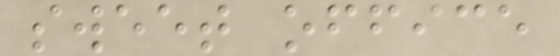sweet office
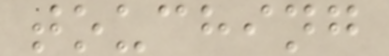touching
